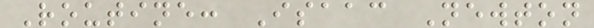Routine: Isaac Newton
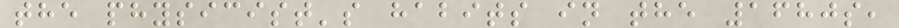the physicist's habits in the 1680s,
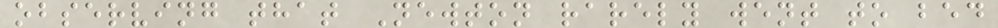observing that Newton rarely went to bed
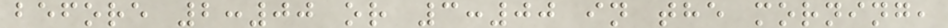before 2:00 or 3:00 in the morning,
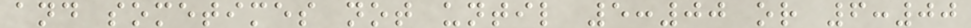and sometimes not until 5:00 or 6:00
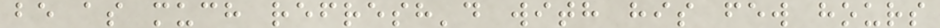be as much refresh'd with his few hours
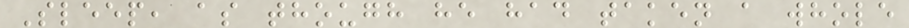Sleep, as though he had taken a whole
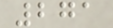271
